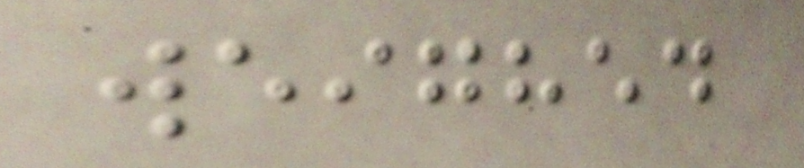weighed
